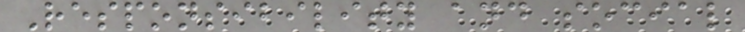Responsibility and social
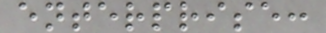enterprise:
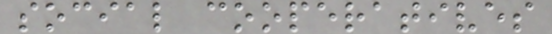social cooperatives
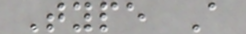Type A
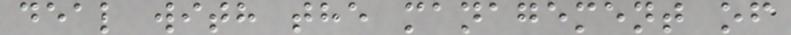deal with the management of
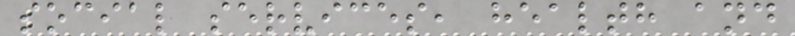social services, health and
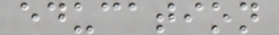education
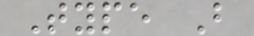Type B
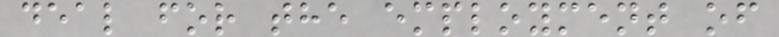deal for the employment of
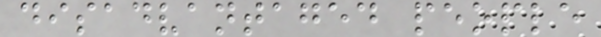disadvantaged people
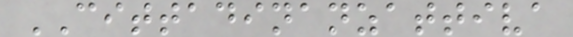CITTADINANZATTIVA
